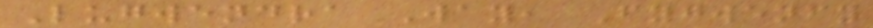Lugwendra Way, Fygwenfy
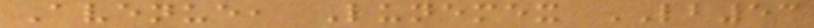Avenue, Lunemex LB53
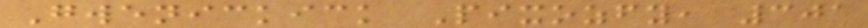Gwenickick Pixozfy, 301
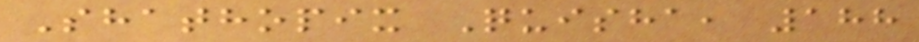Shathopix Quisha, 188
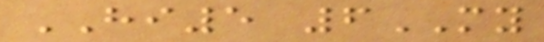HI5 6MY
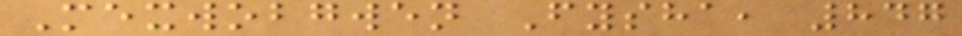Mexwobgwen Fysha, 847
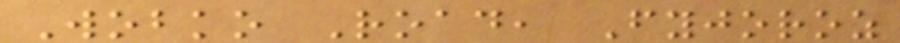Wobko Road, Fyjoroz
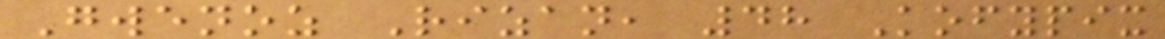Gwenoz Rizan, 48 Kofypix
